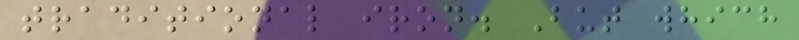traditional iron. But which
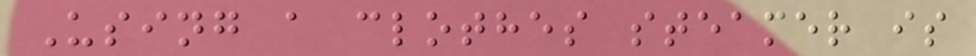Using a clothes steamer is
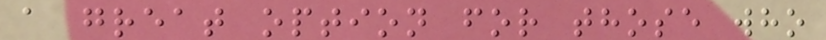a great option for those who
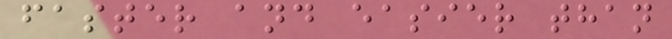faster and easier than
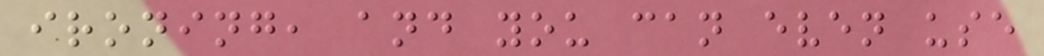ironing, and you can even use
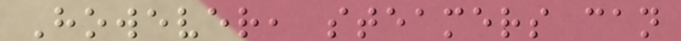However, steamers can
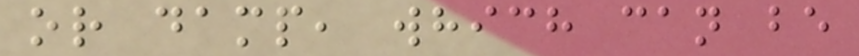or damp, which can be
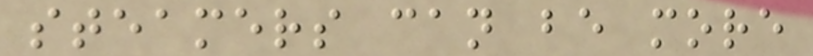steamers can be more
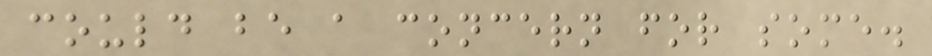could be a concern for some.
